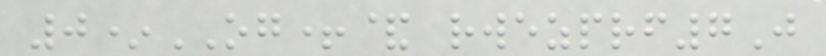0*OG+& rwezprf7J
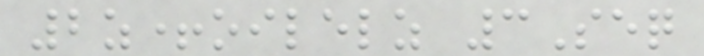2z+oilelz 3Seq
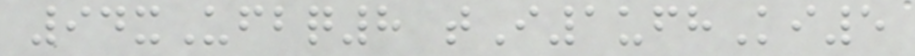94xUfbq8 tI1ufhKi5
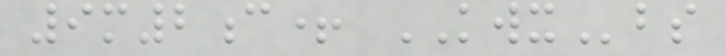9m2c+ KWXbs
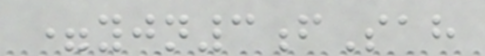=yjn3fSah
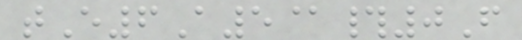tE6A5@#0F
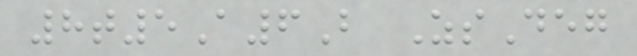8t5A6B ZsDeg
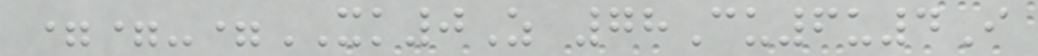==-=XK0Z 78Cu6u4I
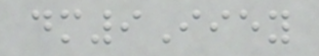dm9Iiey
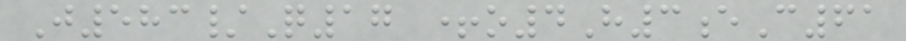J583/Q17 +o4H3eC61
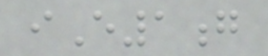iE1g
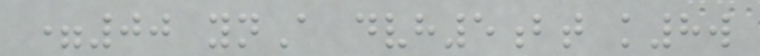=00 ynA dvh5bt k8w
